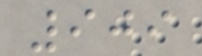909
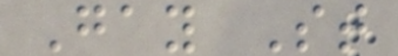Gay St
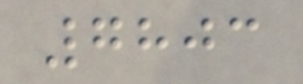7803
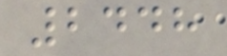2448
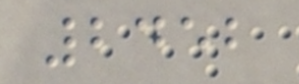2452
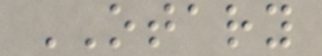OTARY
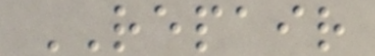REPAIR
